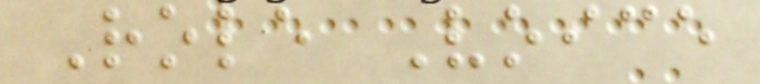Role Voice
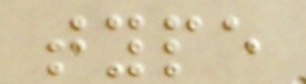type
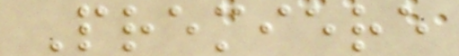Premiere
